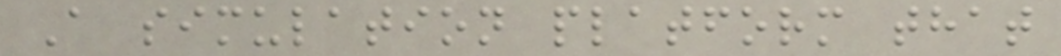A simulation platform that
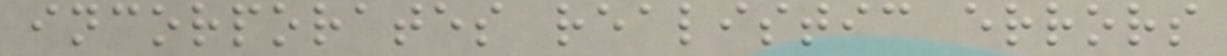incorporates realistic errors
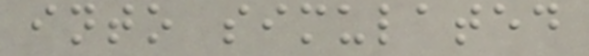into simulated
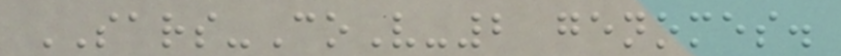SARS-CoV-2 genomes.
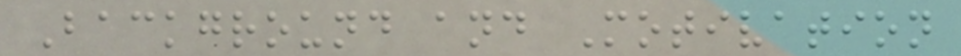Background and Motivation
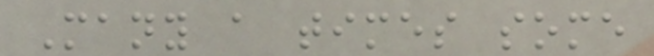Many a times some
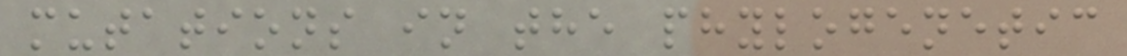mutations in the phylogenetic
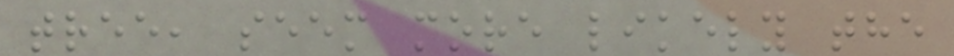tree, seem more likely the
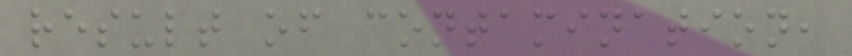result of contamination,
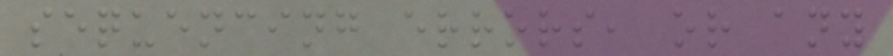sequencing errors, or any
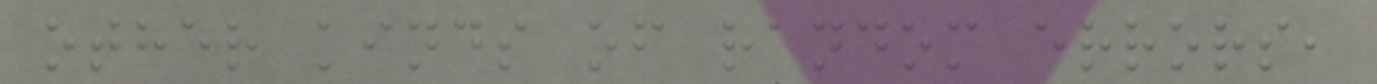other kinds of random errors,
